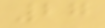27
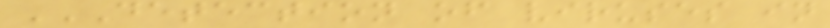DETECTION OF VIRUSES IN
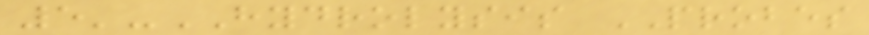5'-HYDROLYSIS PROBES
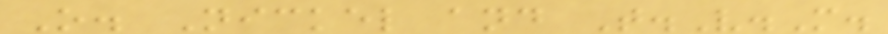O. Nickel and T.V.M.
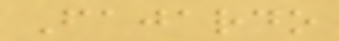Fajardo
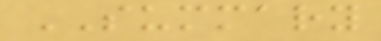SUMMARY
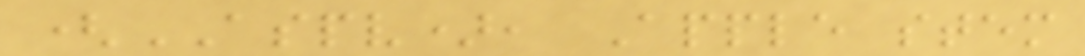(ASPV), Apple stem
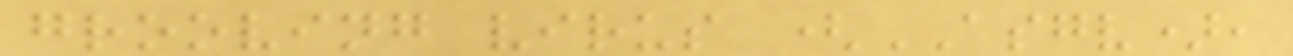grooving virus (ASGV),
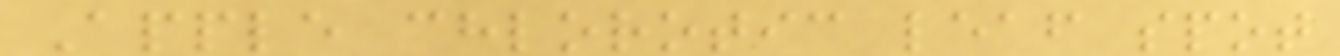Apple chlorotic leaf spot
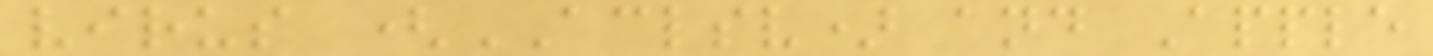virus (ACLSV) and Apple
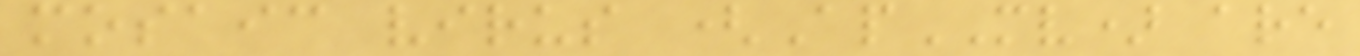mosaic virus (ApMV) are
